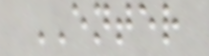ENTER
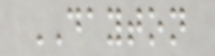DAYTON
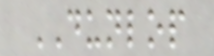DUNLOP
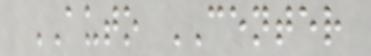AUTO CENTER
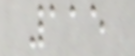115
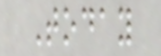Today
